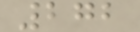272
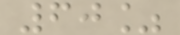60%
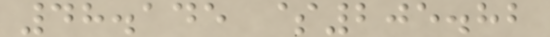48.145 $205.82
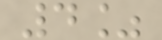4%
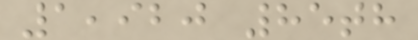1,920 85th
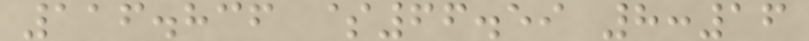116.836 $66.59 8:16
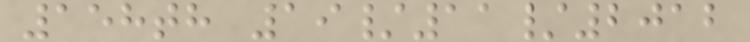158th 19/11/2012
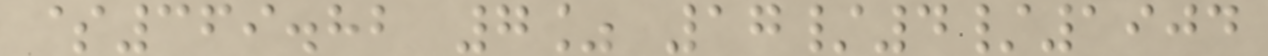$369.82 7% 17/4/1904
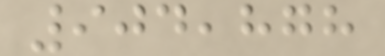904,878
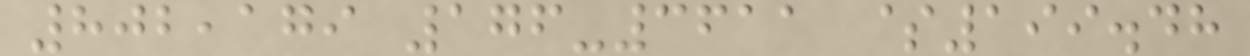802,179 176-3611 $199.48
